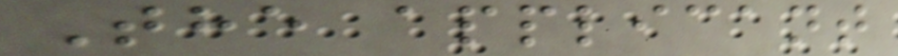The applicant
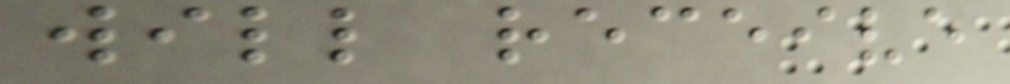will receive
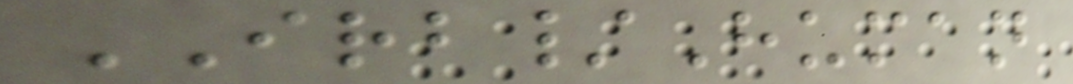IRB/Human
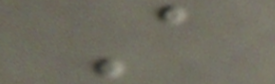A
